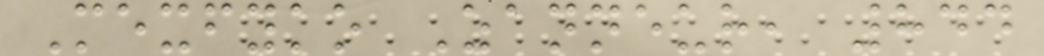Mexfyko Zanneur, 844
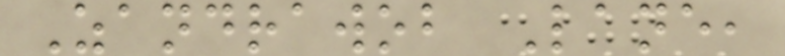Zandrawob Lane,
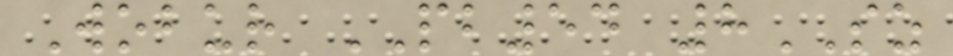Wobur PB54 8SZ
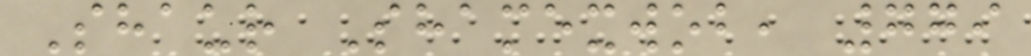Shaur Shamexwob, 779
